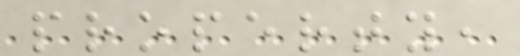property,
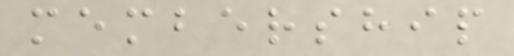membership
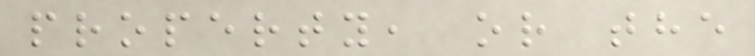property, or the
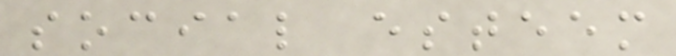social esteem
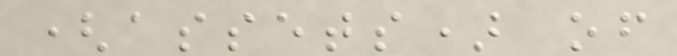(assets) of
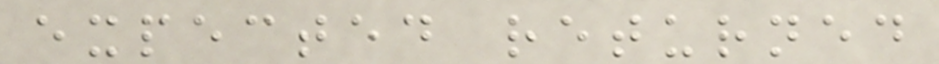expected returned
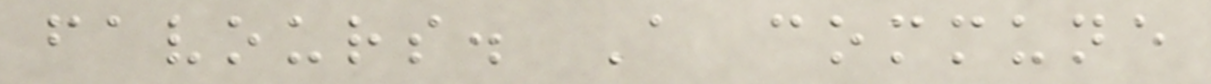favours. A commune
